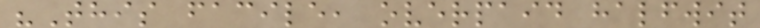"This facile, overpaid halfwit
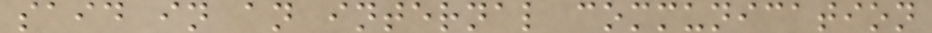said in an internal communication
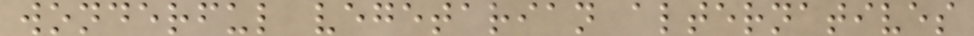wonderful vegetarian alternatives
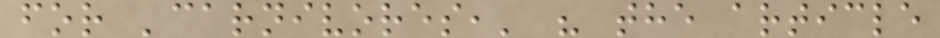for 'carnivores,' " the article
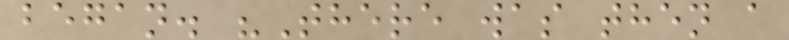began. "There was then a
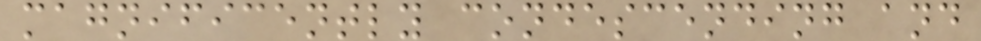magnificently condescending and
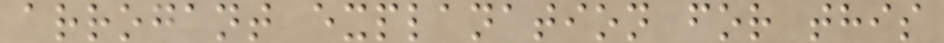arrogant explanation for this
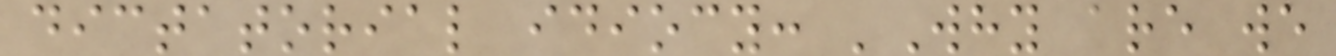dictatorial idiocy: 'Why are we
